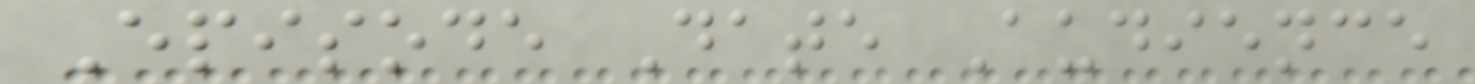Episode Date Audience
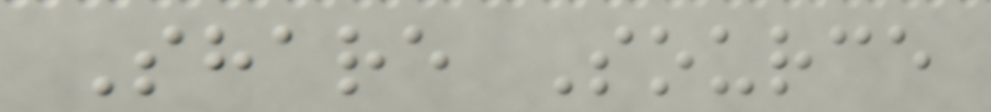Share Source
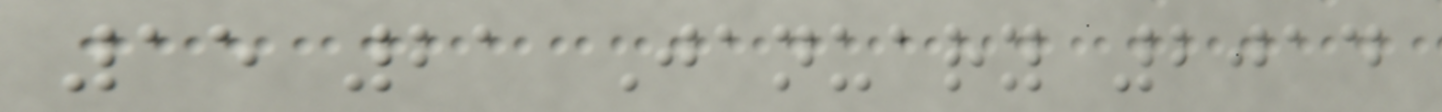15 21 January 2014
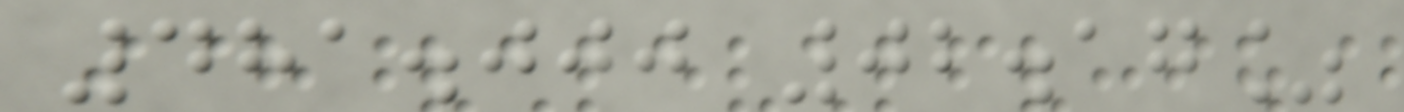481.000 02.17%
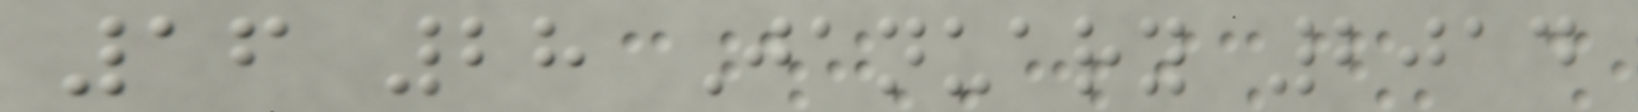16 28 January 2014
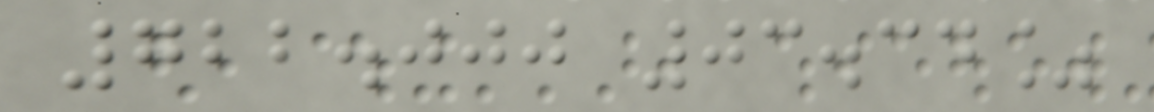722.000 03.34%
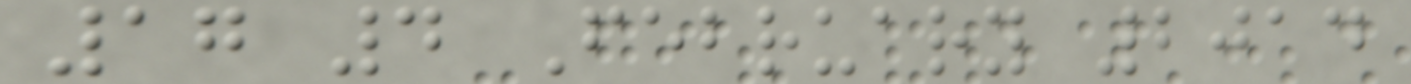17 4 February 2014
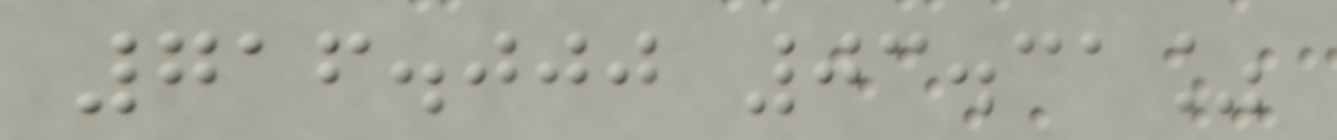716.000 03.31%
